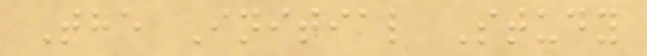The Initial Study
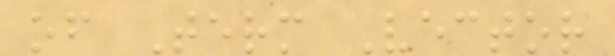of Term Vector
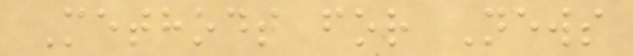Methods for News
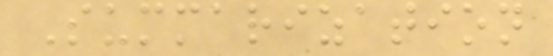Summarization
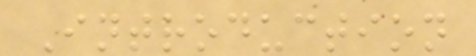Introduction
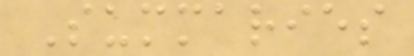Summaries
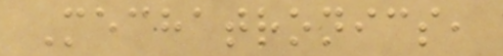Mechatronics,
